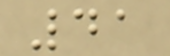41
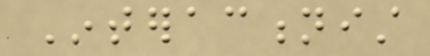Interactionist
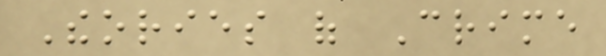Theories of Crime
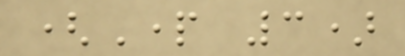(Part 3)
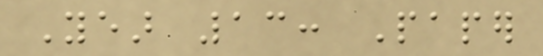Year 13: Paper
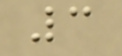3
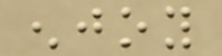enjoy
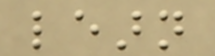learn
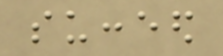succeed
